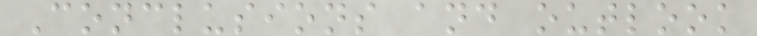Conclusions and outlook
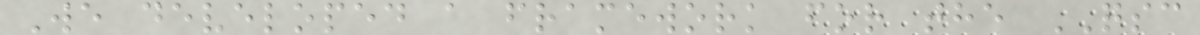We developed a framework for the QSC
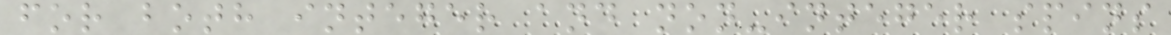for both integer and non-integer spins
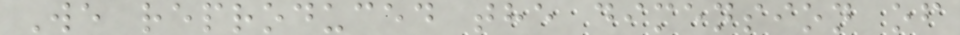We reproduced the dimension of
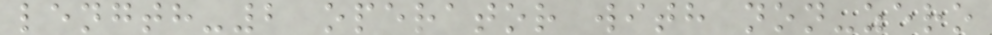length-2 operator with non-zero
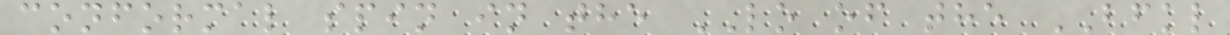conformal spin in the LO of the BFKL
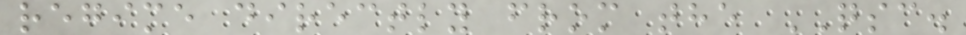regime directly from the QSC.
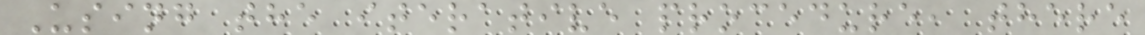Using the iterative procedure, there
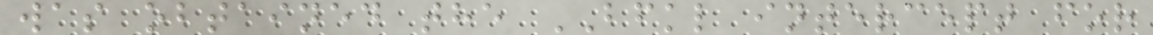was obtained the BFKL intercept for
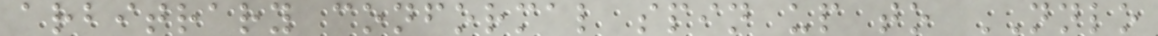arbitrary conformal spin up to NNLO
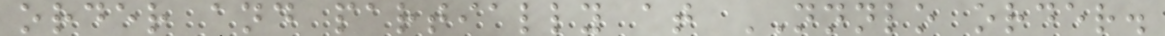order and partially at NNNLO order.
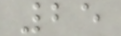25
